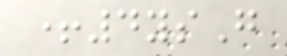+4ysG
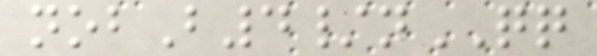nobB4/nQQ
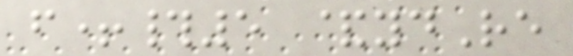f+#5 &ydRe
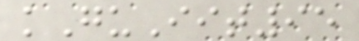kGuIit95
